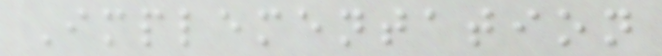Implementation
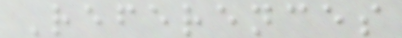References
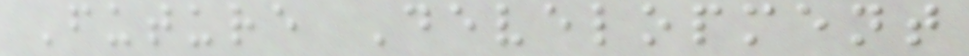Future Development
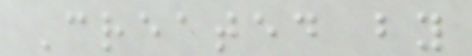Created by
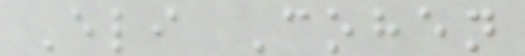Eli Cohen
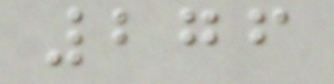276
